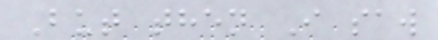But then I saw
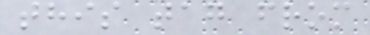this tag from
